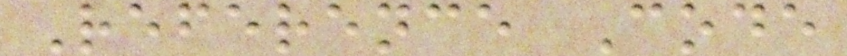Reference Code
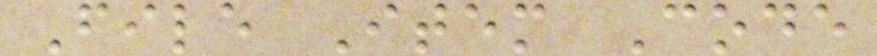File Item Code
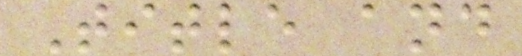Title and
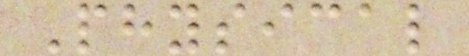Physical
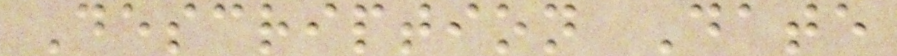Description Date
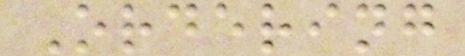Ordering
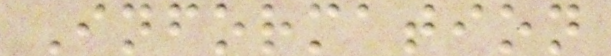Information
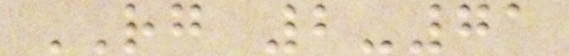RG 2-71
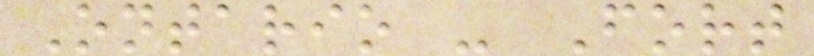Ontario - Fort
